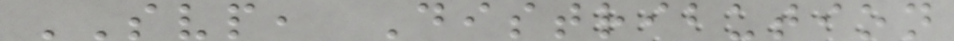SVP, Distribution
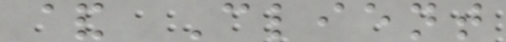& Client
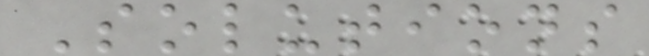Solutions
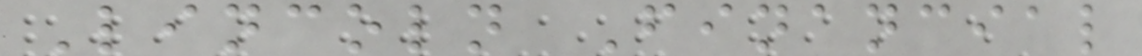Lincoln Financial
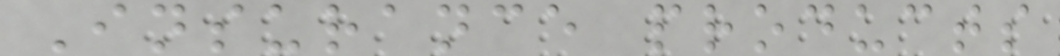Insurance products
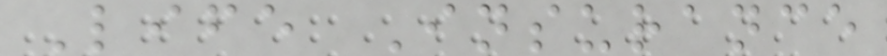Life Insurance
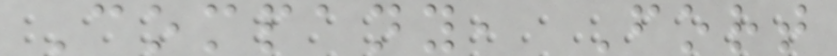Company, Fort
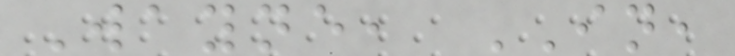Wayne, IN,
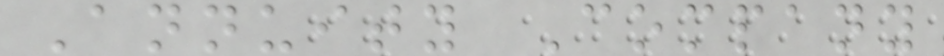Annuity Company
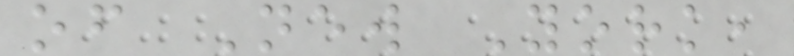of New York,
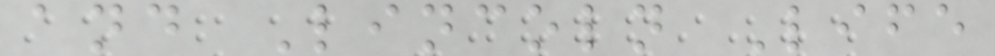and Lincoln Life
